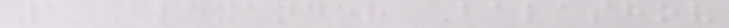1 Alexander Balashov
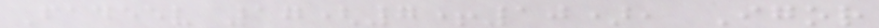Fadeev 17(7+10), Igor
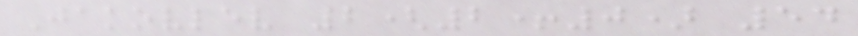Jakovlev 2(2+0) 54
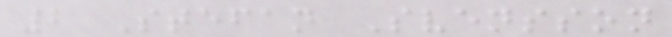2 Stefan Svensson
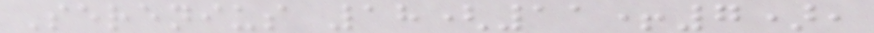Serenius 18(11+7),
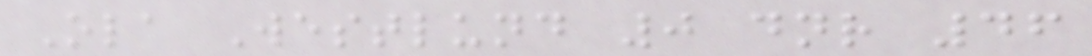Ola Westlund 0 dnr 46
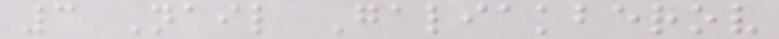3 Nail Galiakberov
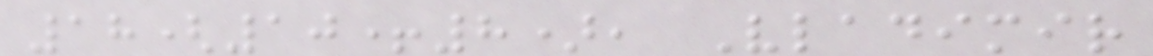18(10+8), Vladimir
